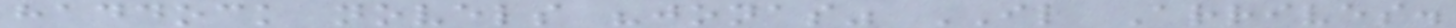haddock novels "jonas" IL Arrives.
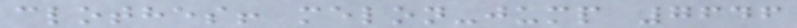clothes! melon-jump 7646
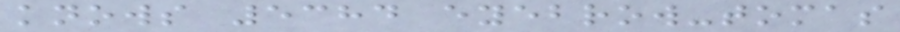knows 5384 eyebrow-tomas
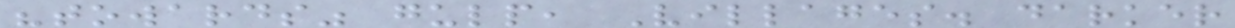"towards" gulp, Villages. darker
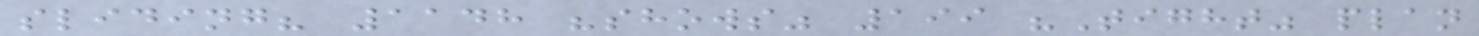sliding? 1148 "shows" 199 "Tight" plan
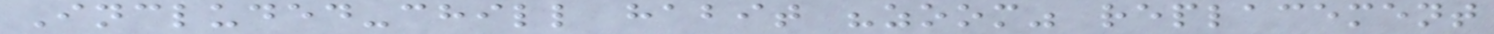Included-chill habit "zoom" replacement
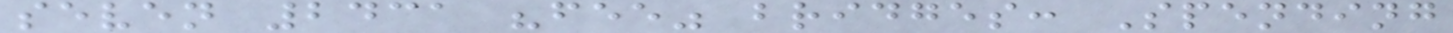seven 2431 "fee" bridges: Spending
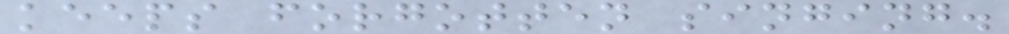keeps forgotten singing.
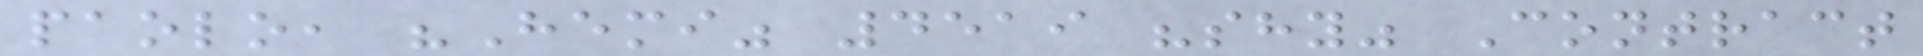paolo, "Hemi" 4519 "shy" Contract
